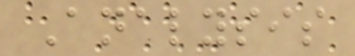Analysis
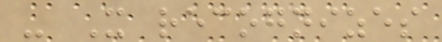- It recognizes
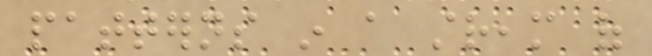patterns in a stream of
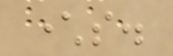characters.
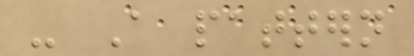- A pattern
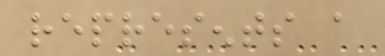represents a
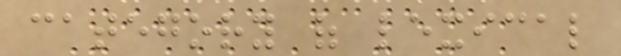category of lexical
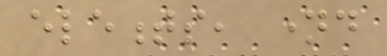elements, named
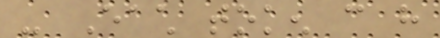- Each token can have
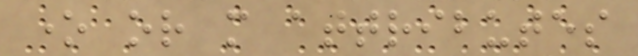one or more attributes
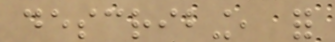describing, for
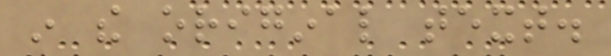in the original text.
